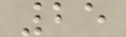25
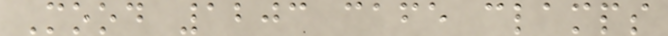Mood 1203 cafe clamps
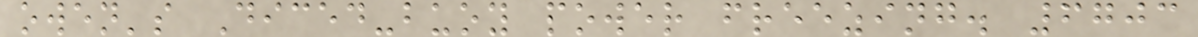owen's Diced-buoy power freezing. 6703
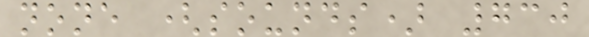none (sounds) 730
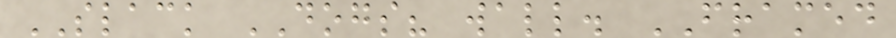SLACK DOGS? wall. FRAMED
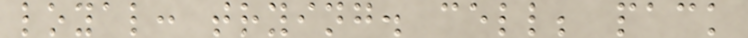loyal: trying. cell; pack
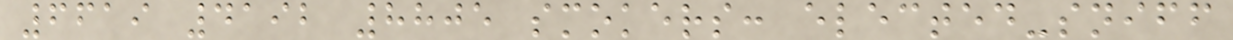6619 4192 8805 smokers: elected-sniff
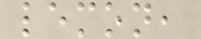lemon,
